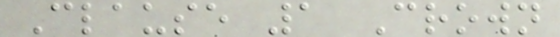Clause 1 Crown
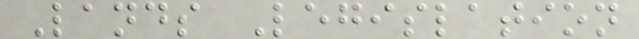Lands Legislation
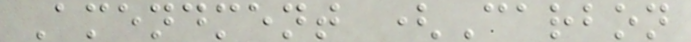Amendment (Carbon
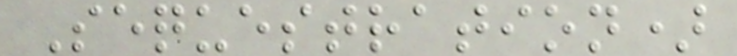Sequestration)
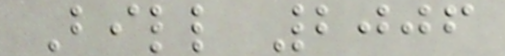Bill 2006
